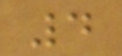4
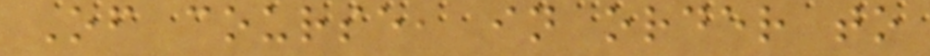Of course, in order to
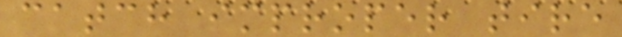catch improper tire
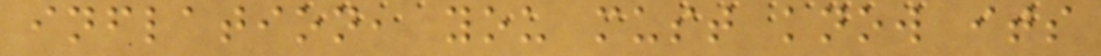inflation, you must know its
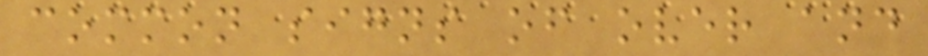common signs of over and
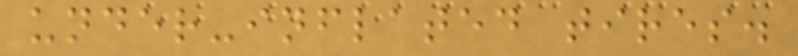under-inflated tires.
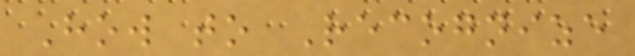How to Recognize
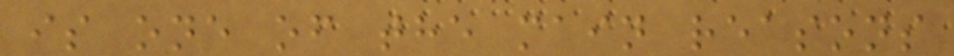is one of the main reasons
